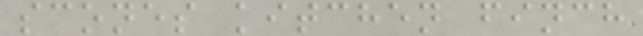scones kitchen finch
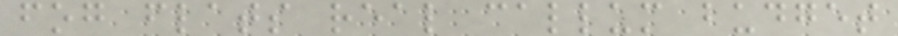fog flats real callum budget
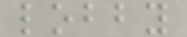lobby
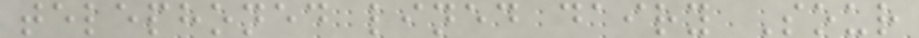telephoned lined dairy Sour
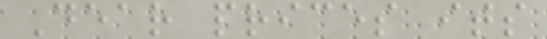Dear prices its
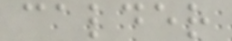calder
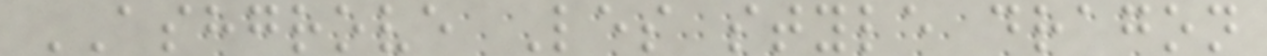ASHGROVE Les style dragon
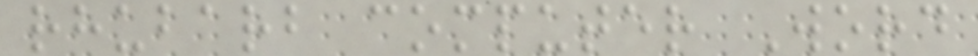rhubarb computer Word
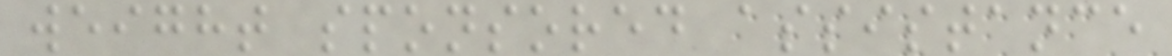weight sponsored assistance
